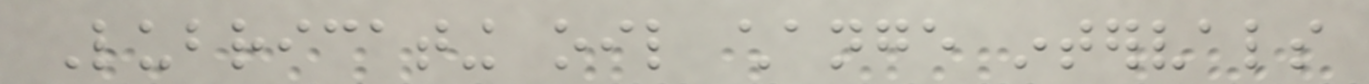Lubricating oil change intervals
